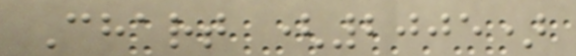Chart (2005)
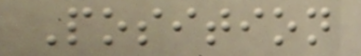Position
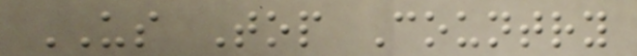US Top Country
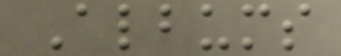Albums
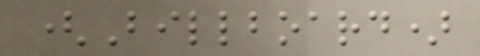(Billboard)
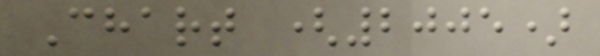Chart (2005)
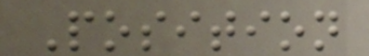Position
